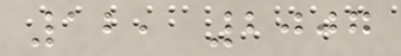12, 2007
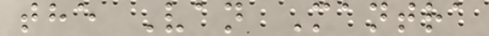the Van Mantra
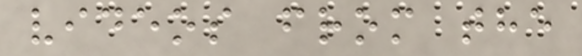videos from the
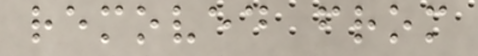removed from
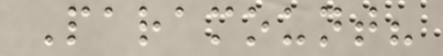Paramount?
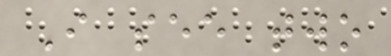I see two
